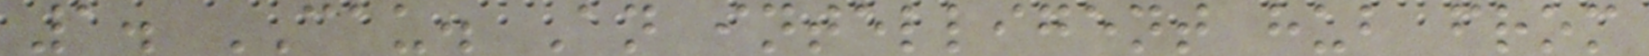1. CAU. An intelligent hub from
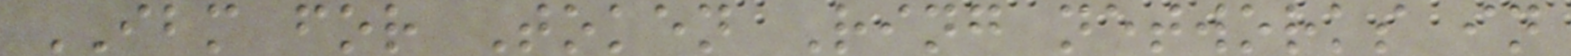IBM for Token Ring networks in
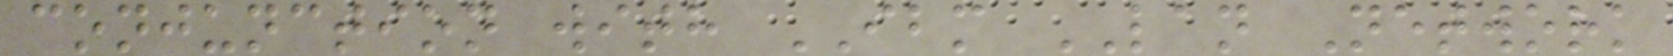conjunction with IBM LAN Network
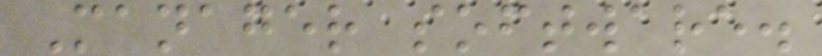Manager software.
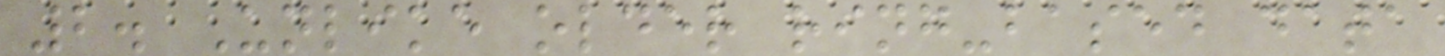2. Unlike older ring-based data
